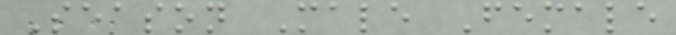Season Male Female
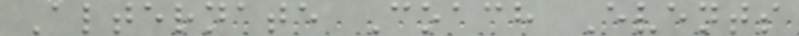Alternate Coach Events
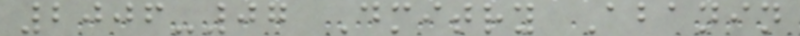2006-07 Dmitry Abanin
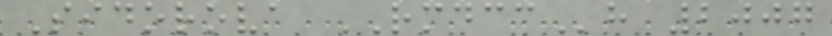Sidorova RMDCCh 2007
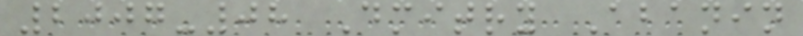2007-08 Dmitry Abanin
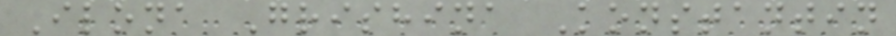Ilona Grishina Konstantin
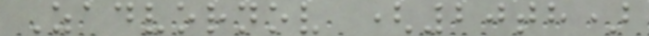Zadvornov (20th)
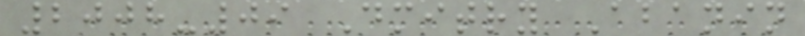2008-09 Dmitry Abanin
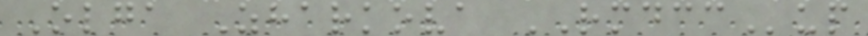Olga Zharkova RMDCCup
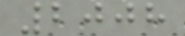2008
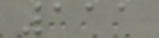111
